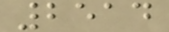2514
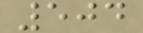504
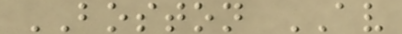BOSTON AV
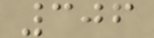306
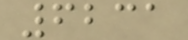6231
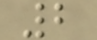2
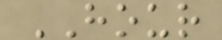HOUR
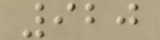920
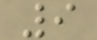9
